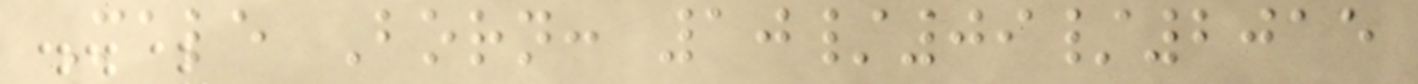Male Born: 10/09/2015
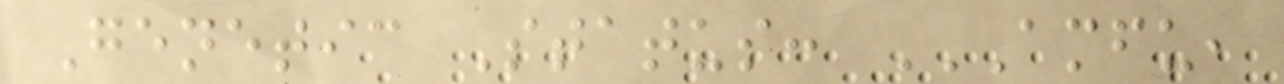Genetic Status: AMFU,
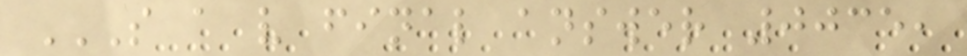S A V FINAL ANSWER 0035,
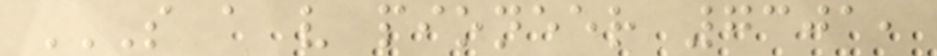S A V PIONEER 7301,
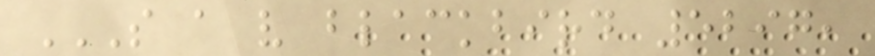S A V BLACKBIRD 5297,
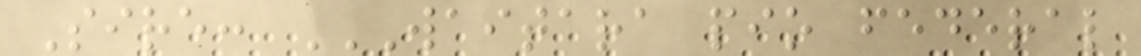Sire: WAITARA PIO FEDERAL
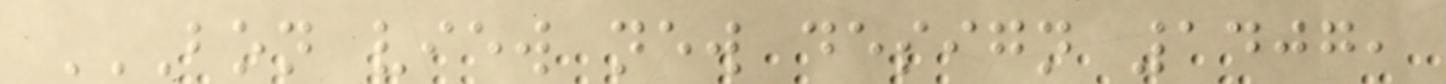BON VIEW NEW DESIGN 1407,
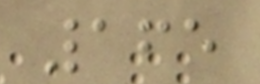165
